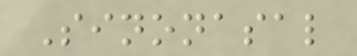Sinonasal
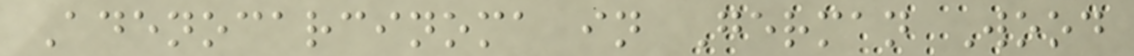Adenocarcinoma in German Wood
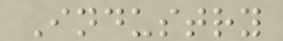Industry
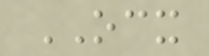OCX
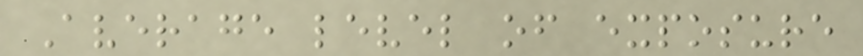Average level of exposure
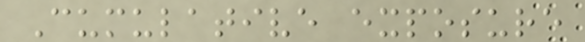Cumulative exposure
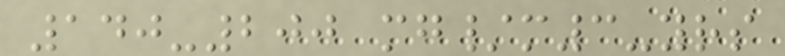140-200 mg/m3-yrs
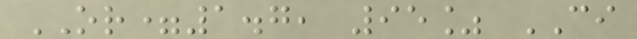OR=1.7, 95% CI
